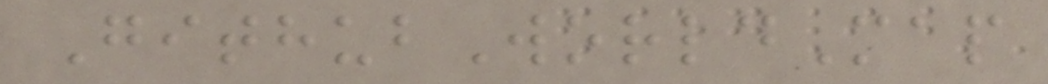GithubWorldMap
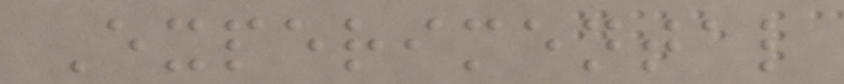Experimental
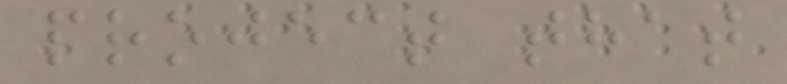project that
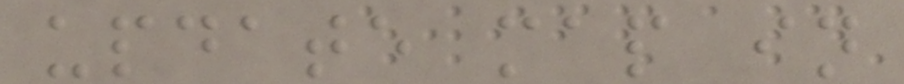update map in
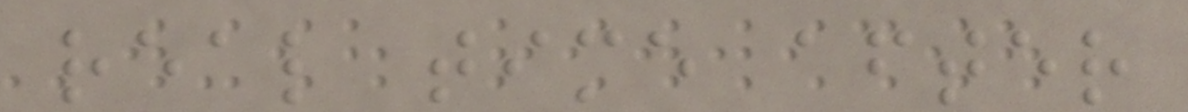real time after
